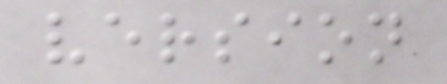version
